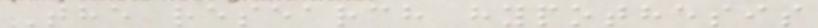The research hypothesis
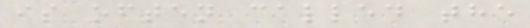is often called the
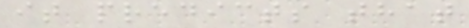it predicts that
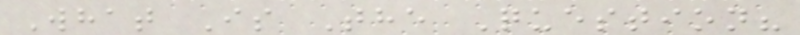What Is The Question?
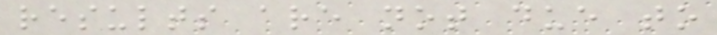results are not due to
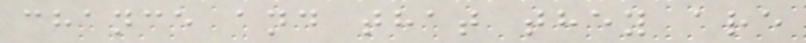chance and that they are
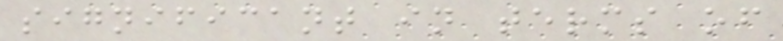significant in terms of
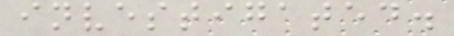investigated.
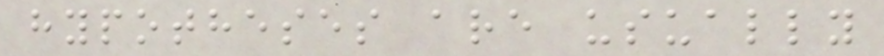hypotheses are usually
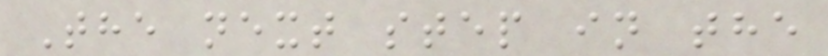The next step in the
